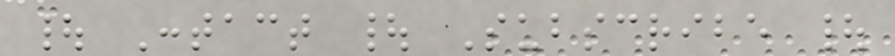| Contact | Subscribe |
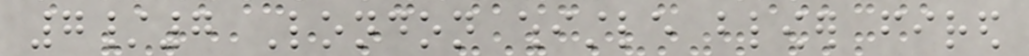7/7 London whistle blower fired
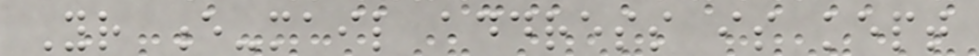Your e-mail address is kept
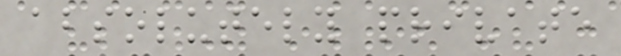absolutely private
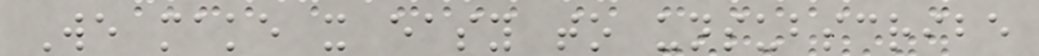We make it easy to unsubscribe
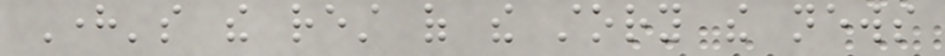Here's the rest of the story the news
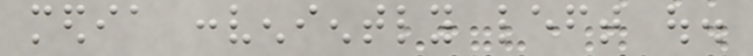media conveniently left out.
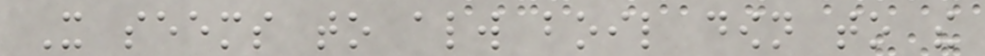It seems to always boil down to the
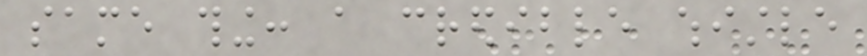same thing: a credible whistle
